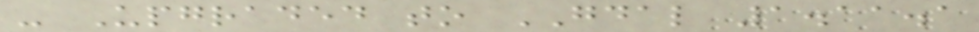- Upgraded to GDAL 1.11.1
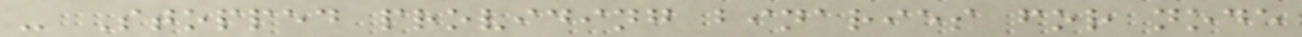- Stopped providing binaries for node
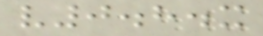v0.8.x
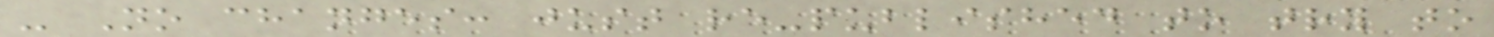- No changes: just re-published to try to
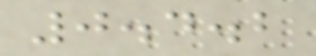0.4.2
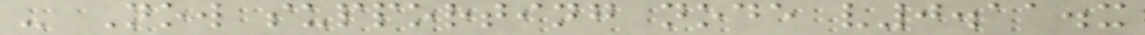- Now supporting node v0.11.x
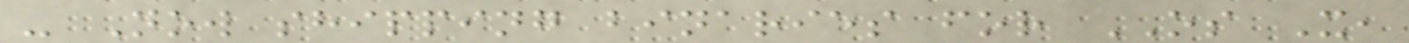- Now shipping binaries for OS X,
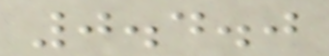0.4.0
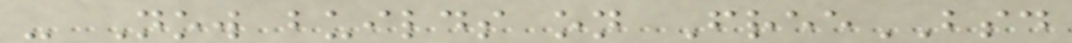- Now builds on FreeBSD
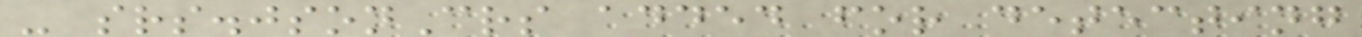- srs.jsonCrs added for detecting
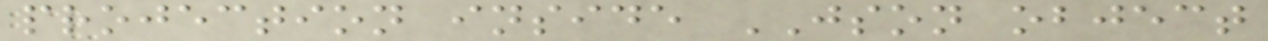projection inside JSON object
